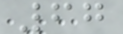67
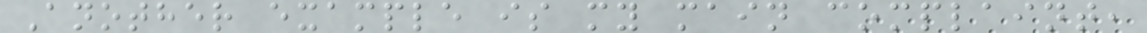Another example is my main complaint,
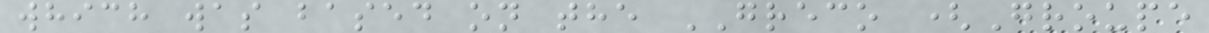which was based on the GRECO (Groupe
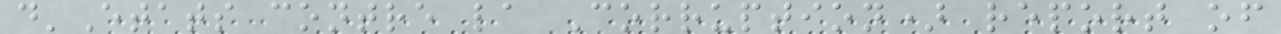d'Etats contre la Corruption) report of
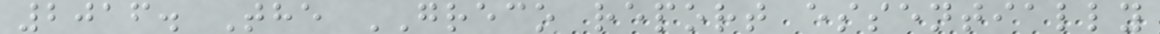2016. The GRECO report essentially
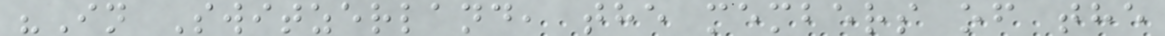"In Switzerland, the members of the
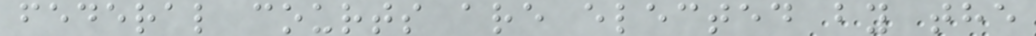federal courts are elected by the
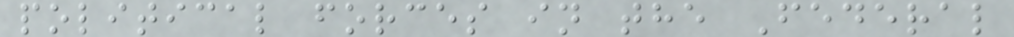political forces in the Federal
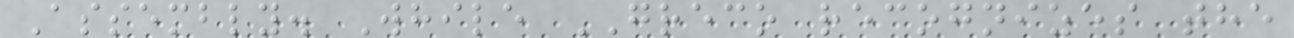Assembly. While GRECO recognizes the
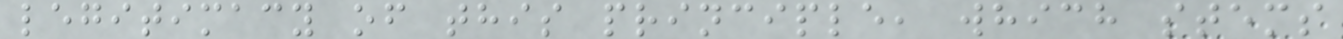legitimacy of this principle, which stems
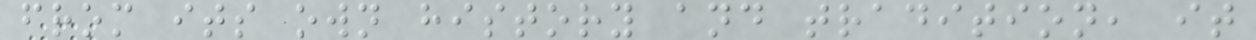from its own history and tradition, it
